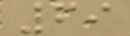69
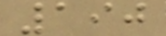190
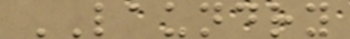LAUNDRY
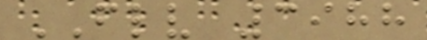FLV 3988
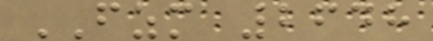FZM 2648
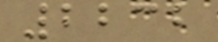2232
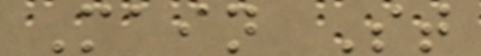Main St
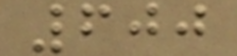600
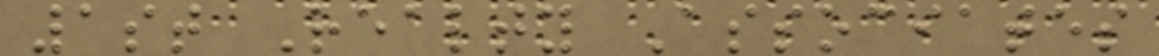1st Realty Associates
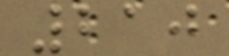210
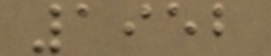1952
